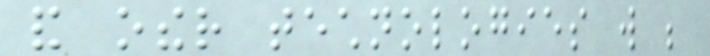and other technologies will be
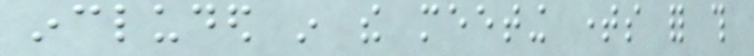included in the meeting times for this
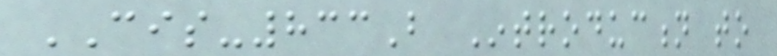CIS-833B Introduction to
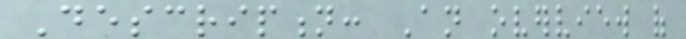Description: An overview of
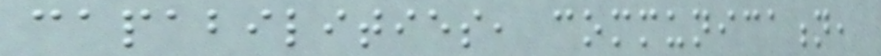capabilities, communication,
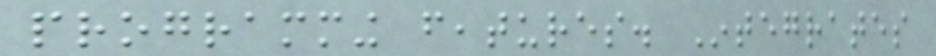programming features. Integrates
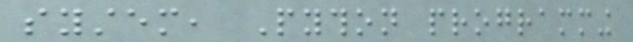system, Python programming
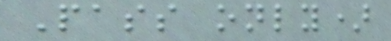Pass only)
